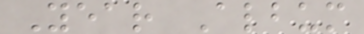Year Album
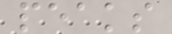peaks
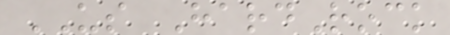US HardRock
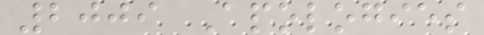2009 Apologies
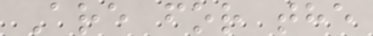Are for the
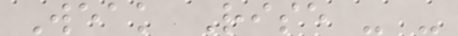Weak Rise - -
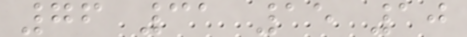76 31 15 10
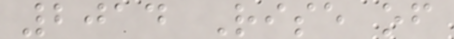2014 Rise of
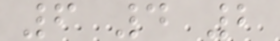6 4 2
